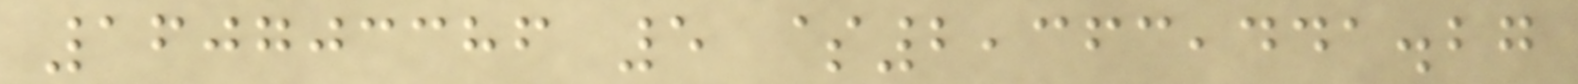160703386 5 $2,363,441.27
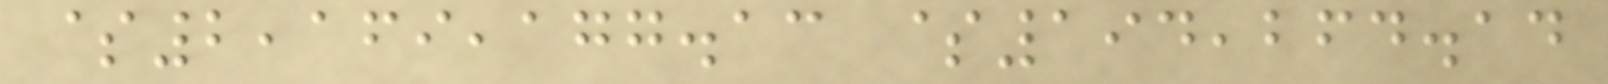$2,169,177.13 $194,264.14
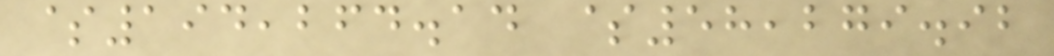$194,264.14 $58,279.92
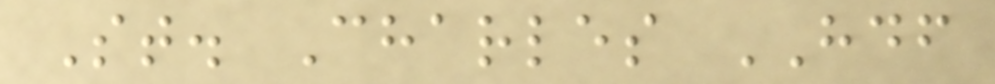St. Charles HDF
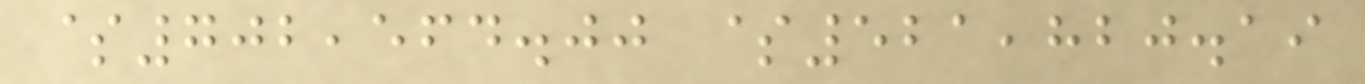$702,564.00 $521,820.19
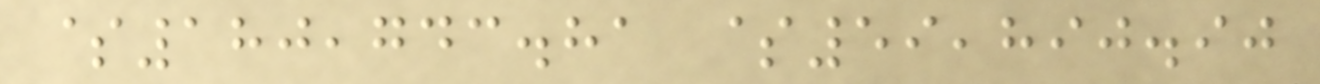$180,743.81 $59,890.90
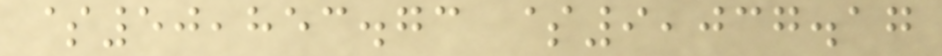$50,853.73 $9,037.17
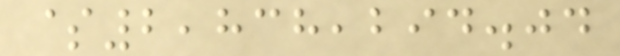$2,838,294.04
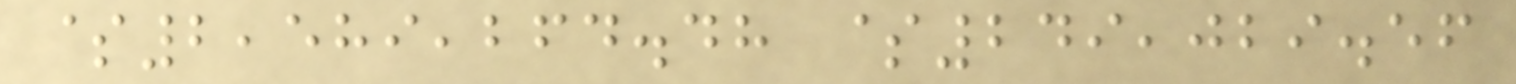$2,589,264.48 $249,029.56
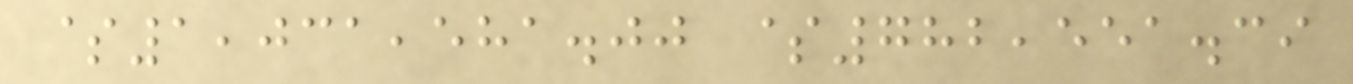$1,031,581.00 $782,551.39
